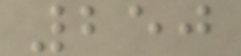250
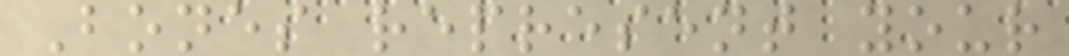Bones represent your
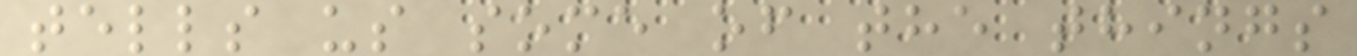tells us some of the things
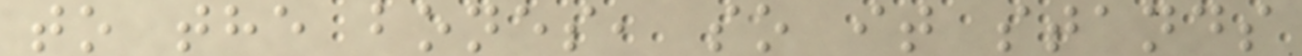to the bones, so it stands
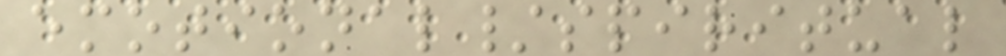emotional/spiritual
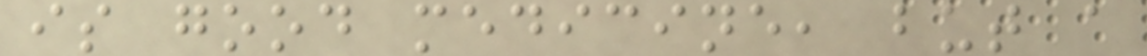is good medicine, but a
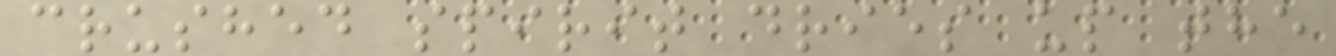crushed spirit dries up the
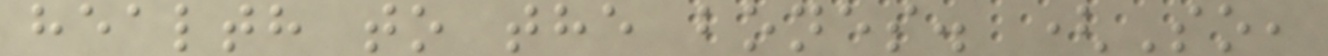health to the bones. (So,
